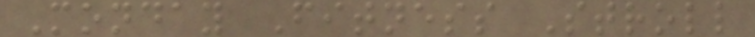Monday Fitness Stroll
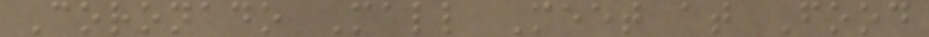Coronado Mall Meet at Food
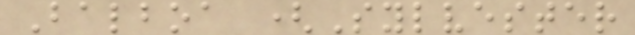Balboa (Sylvester
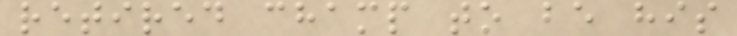retired champ to be his
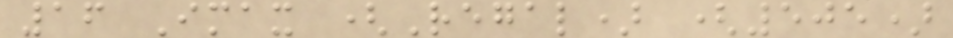16 Imax (Regal) (505)
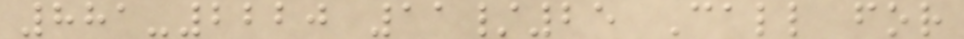881-2220 11/25 Call for
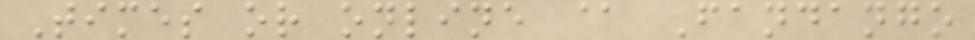Times or online @ Fandango
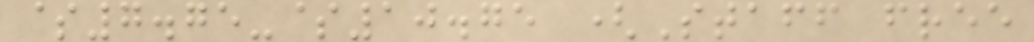$7.75-$10.75 (Staff free
